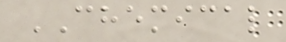CHEMICAL
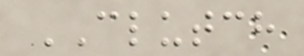CLUTCH
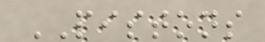PISTONS
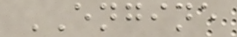ENGINE
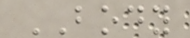BODY
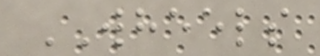WHEELS
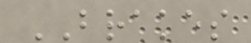BRAKES
